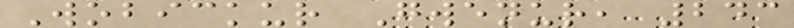Wobickur Gwenur, 243
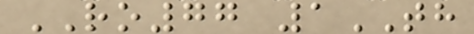RO77 1TH
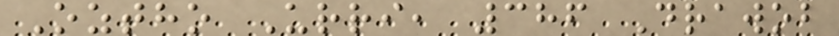Oztho Urri, 386 Drawob
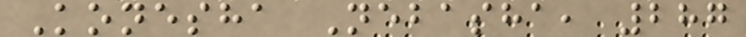Konesha Nebasha, 287
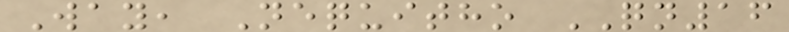Way, Nequitho QN16
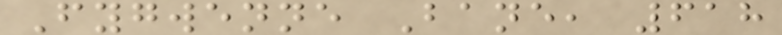Fygwenne Bane, 618
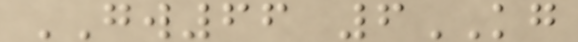GW66 6KG
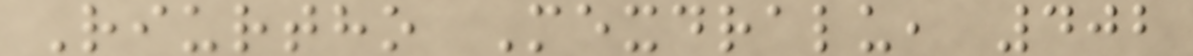Riurtho Mexdralu, 402
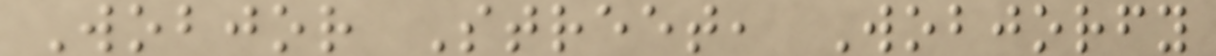Wobjor Street, Wobjorfy
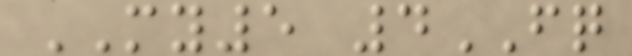MY5 4FQ
